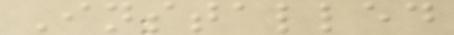Installed
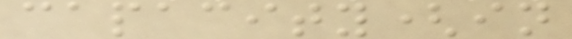capacity(in
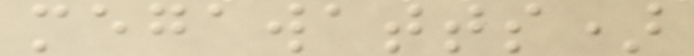megawatts)
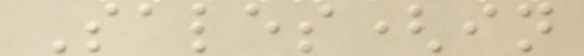Sales(in
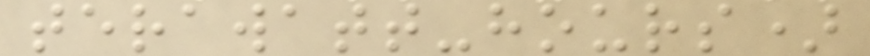terawatt-hours)
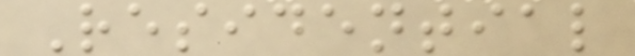Residential
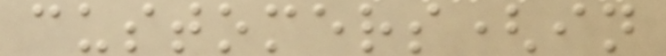customers(in
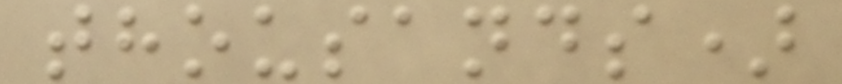thousands)
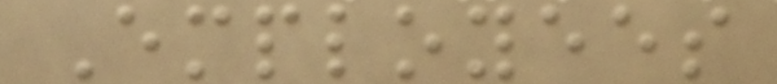Employees
